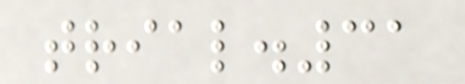trial.31
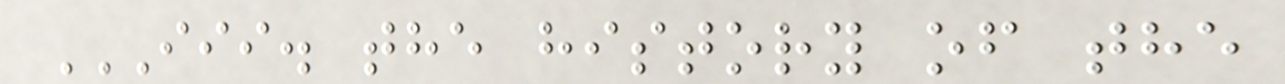III. THE HISTORY OF THE
